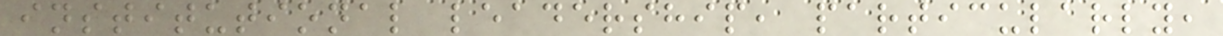institutional leadership, particularly,
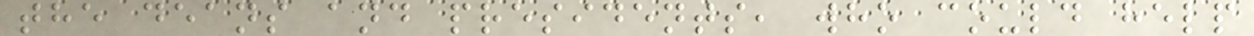the deans and presidents, who could help
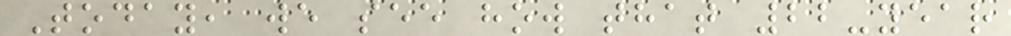Today, we see how that 22-year
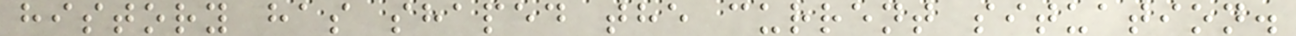history has shaped the current situation.
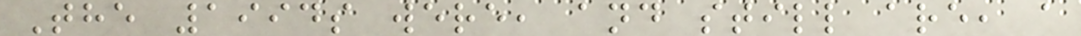The 1994s were, and still are, a
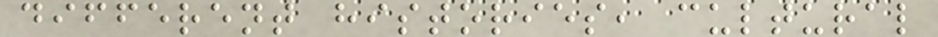different histories, cultural
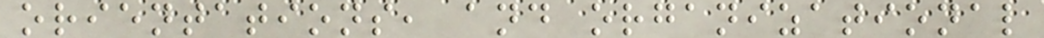orientations, and organizational
